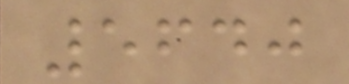5640
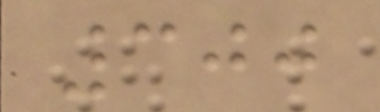300
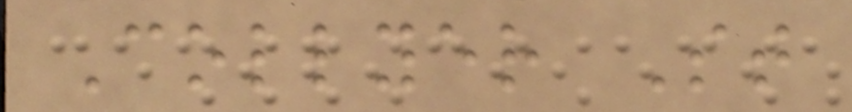Collyer St
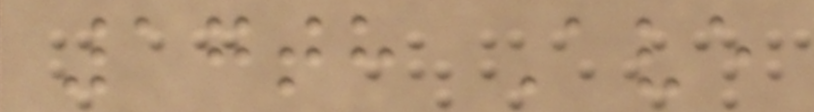17th Ave
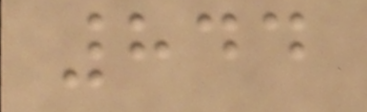844
